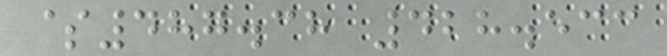$487.38 428.533
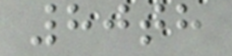80th
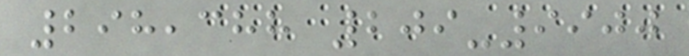298,388 209-9900
